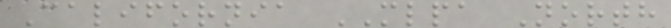California MLPA North
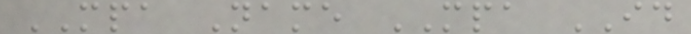MPA Name MPA ID
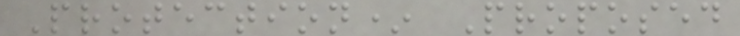Protection* Proposed
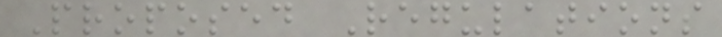Proposed Regulations
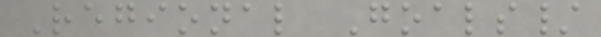Regional Goals/
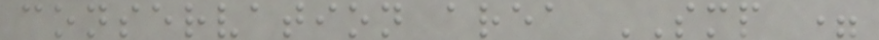conservation area SMP =
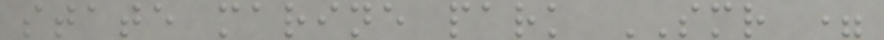state marine park SMR =
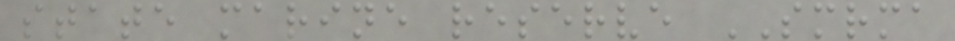state marine reserve SMRMA
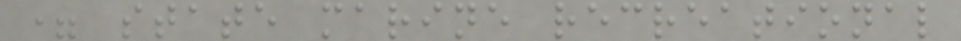= state marine recreational
